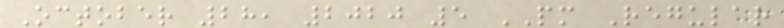October 28, 2020 5 PM Regular
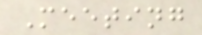Meeting
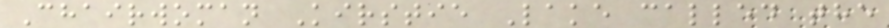Chairwoman Kirstie Lake called the
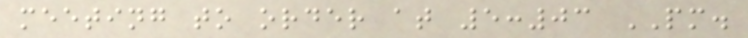meeting to order at 5:03 PM.
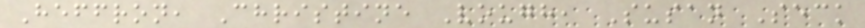Heffron, Christine Vough, Susan Seck
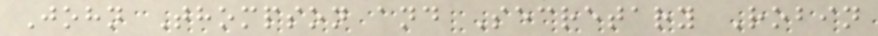John Thompson and Secretary Robin
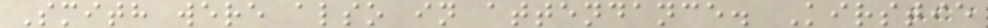Smith were also in attendance. Kirstie
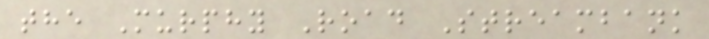the Murphy Road Streambank
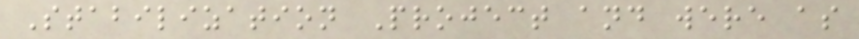Stabilization Project and were as
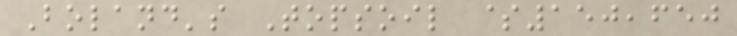Boland's Topsoil $150,650
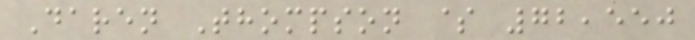Daren Thompson $ 72,550
